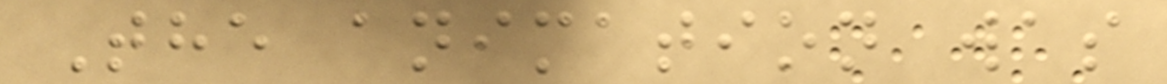The animation was
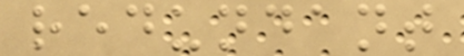redundant
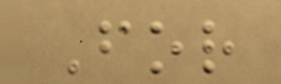For
